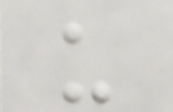u
